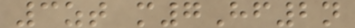3zt m7Hf2n
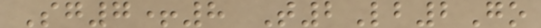Sg7+8 T2Lb2Go
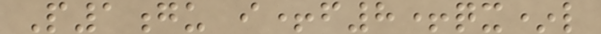P1gu i+f8+qx*l
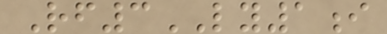Rf3LY1i
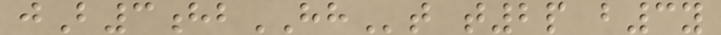jB3hbHHt t2p b3y
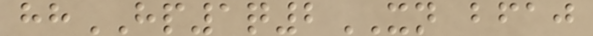hhHP1q2XN bfaj
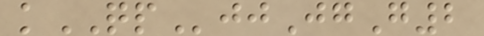kQPjjJgG2
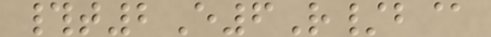#t2E6R/b@
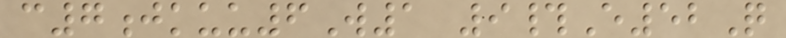c7jkuu6W1 9#E52Q
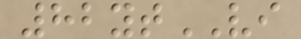82ytVI
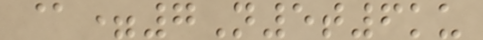@=7N5t6ku
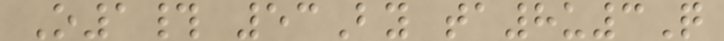O1# 53By ta8u3Q
